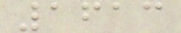1613
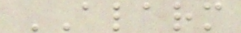ALARM
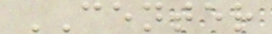CENTER
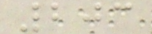203
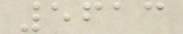5613
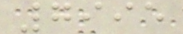7995
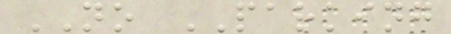NO PARKING
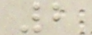2
